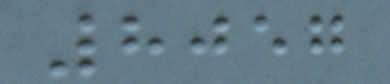8057
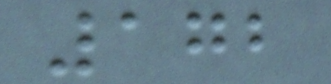172
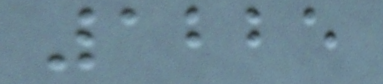1225
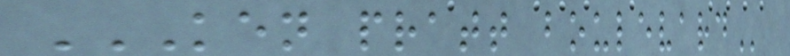KEN PRATT BOULEVARD
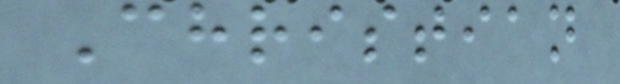Christian
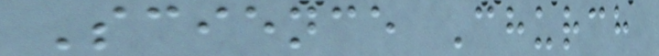Science Church
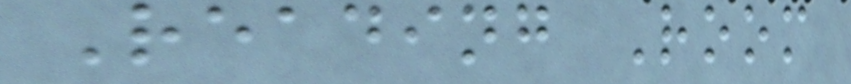Reading Room
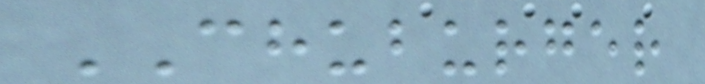CHUBURGER
